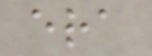era
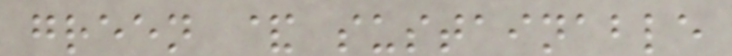green & sustainable
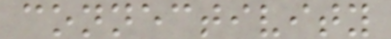connectivity
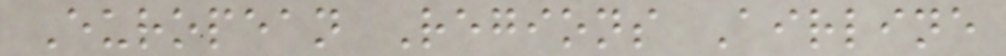European Regions Airline
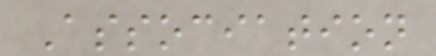Association
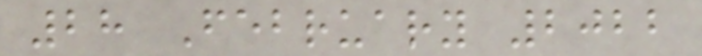28 February 2022
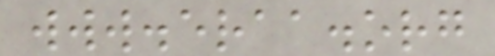www.eraa.org
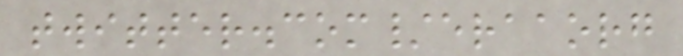twitter.com/eraaorg
